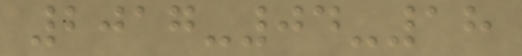2017-04-18
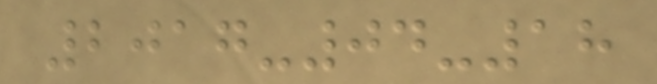2017-04-18
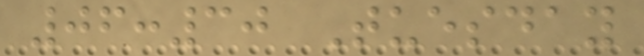06:30 Tuesday
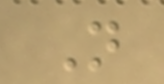N
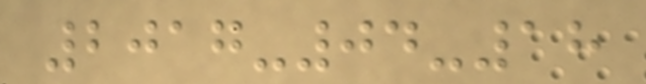2017-04-18
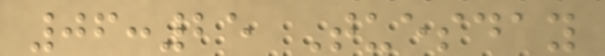06:25 Tuesday
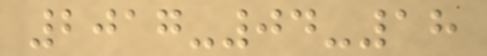2017-04-18
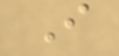I
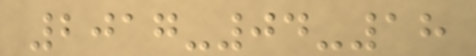2017-04-18
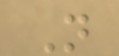N
